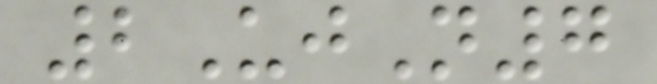2UjN7
